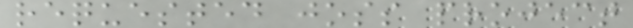requested joss project
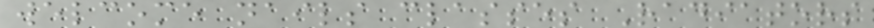welcome nails classes Radiators
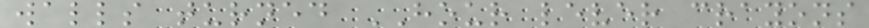walls turned HOUR lever crayons
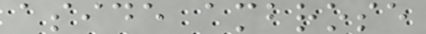aside ambrose
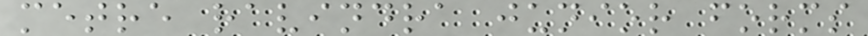metre ravindra junior forms
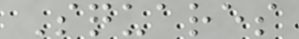Squares
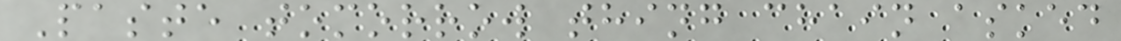Paste tomorrow thing chain asked
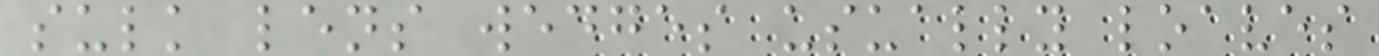sulk lens wedges usually loaves
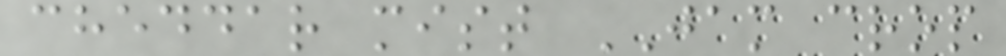cheddar mist JAM crop
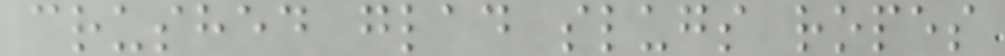crushed glad slugs ropes
